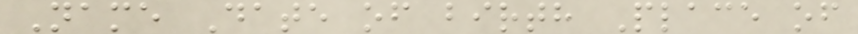Name Date of birth Place of
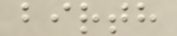birth
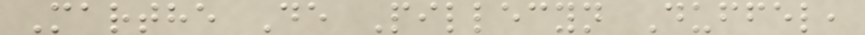Marthe De Pillecyn Duffel,
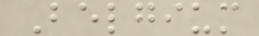Belgium
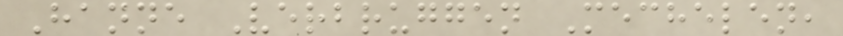Hanne Verbruggen Mechelen,
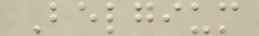Belgium
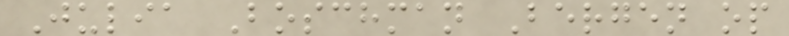Julia Boschman Bergen op
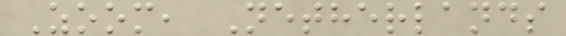Zoom, Netherlands
